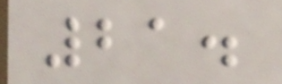21.
